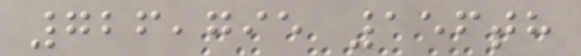726,795 156th
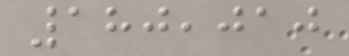180,010
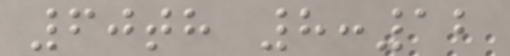60th 8:12
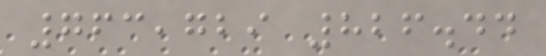763,729 826.44
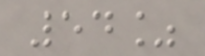54%
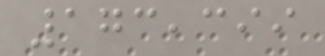173,399
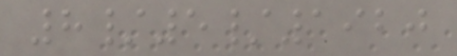8/5/1920
